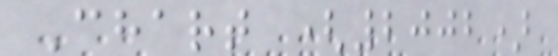Chart (2002)
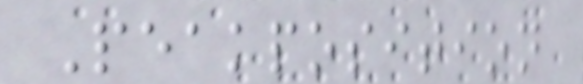Peakposition
